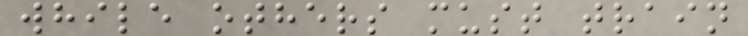while others must train
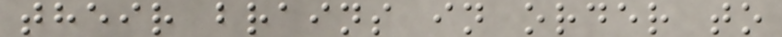their brains in order to
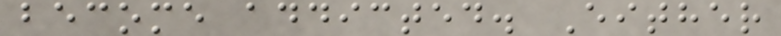become addicted. Either
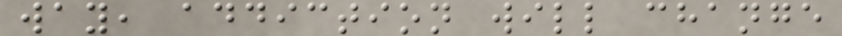way, addiction will change
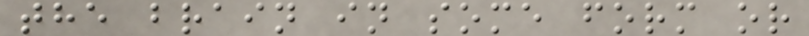the brain in some form or
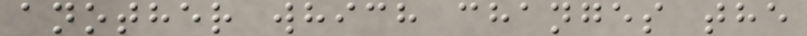another which changes the
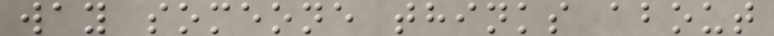way someone thinks about
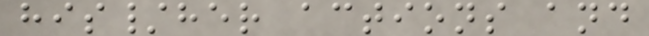his/her actions and
